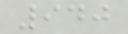940
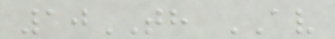10TH AV
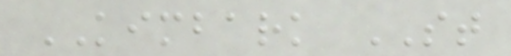KIMBARK ST
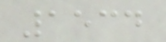1534
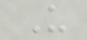U
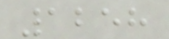1258
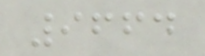9664
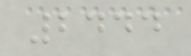2444
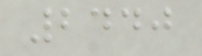2440
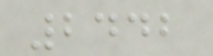2442
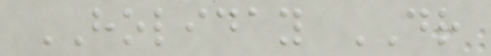HOLIDAY DR
